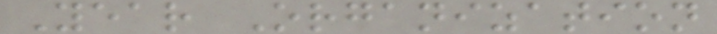Year Organization
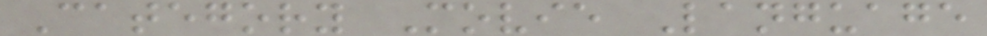Category Movie Language
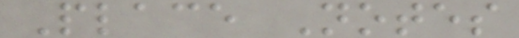Place Notes
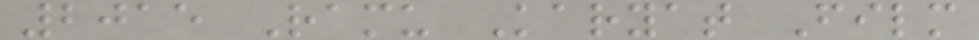2015 Ramu Karyat Film
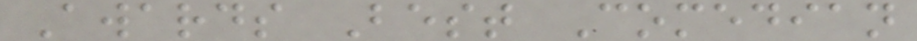Awards Best Comedian
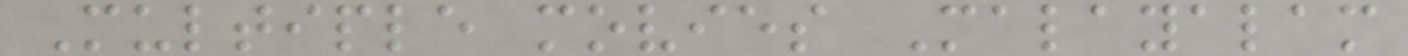Multiple movies Malayalam
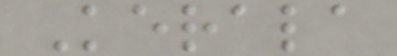Kerala
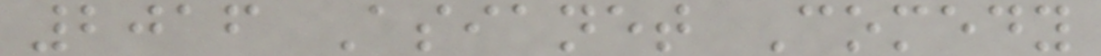2016 Asianet Comedy
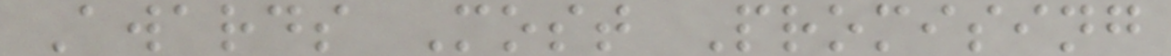Awards Most Promising
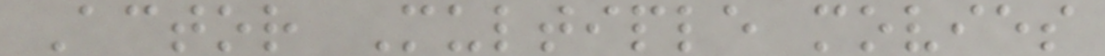Actor Multiple movies
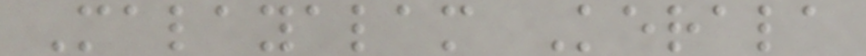Malayalam Kerala
